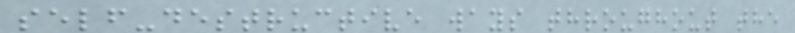self-destructive ways throughout the
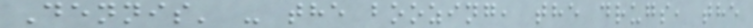Dennis' - the boozing, the drugs, the
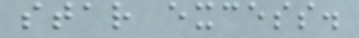star excess.
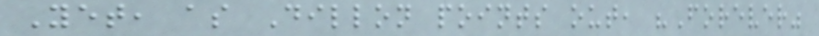Yet, as Dillon points out, "Forever"
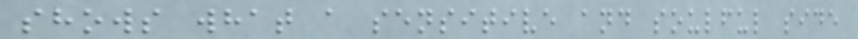shows what a sensitive and soulful side
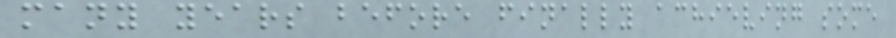many years before finally achieving some
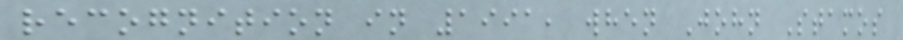recognition in 1991, when John Stamos
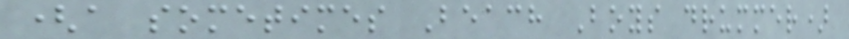(a sometimes Beach Boys drummer)
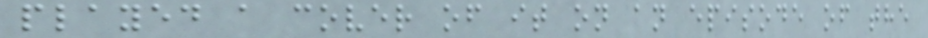played a cover of it on an episode of the
